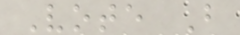Vote B
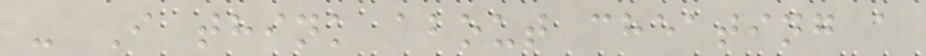- I think about cheating a
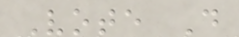Vote D
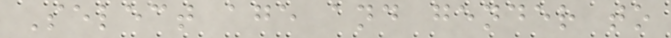Select age and gender to
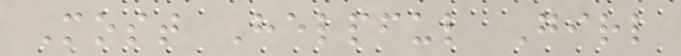Most Helpful Girl
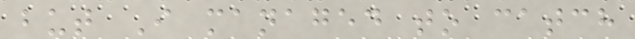but I managed to catch
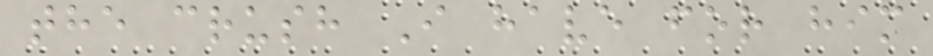the crush I have for him
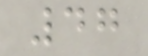47
